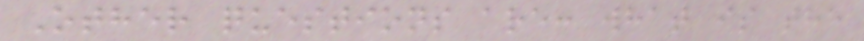Other questions are: what is the
